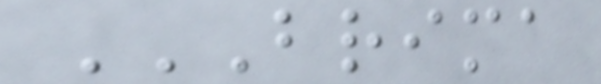BRIMA
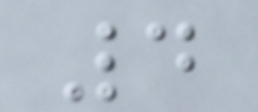4
